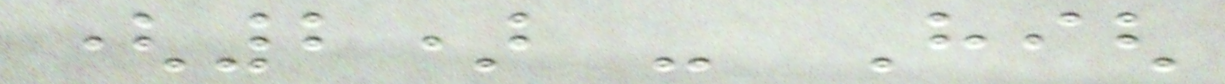(2) - High
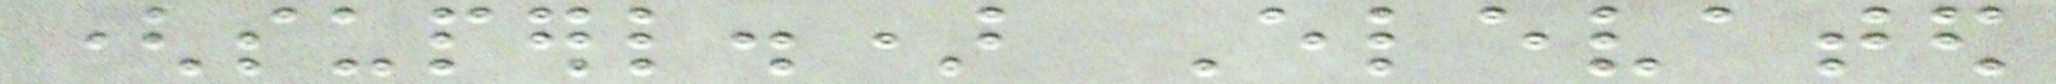(superl.) Elevated
